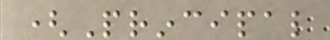(Principal
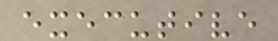executive
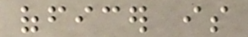officer is
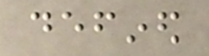defined
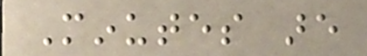Minutes are
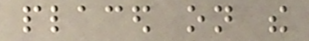placed on the
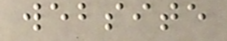website
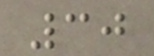30
